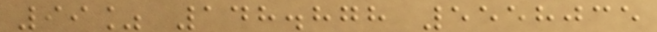99% 148.878 5558035
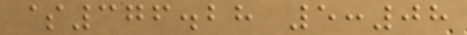$376.28 5:08
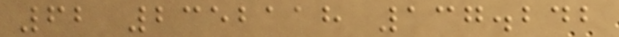62 2352118 137.242
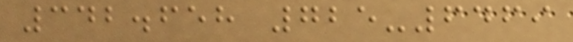342.658 725-6469
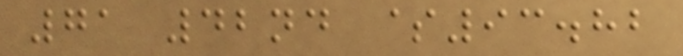71 42nd $93.82
